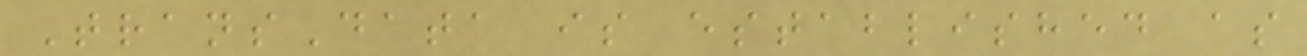TransData is established as
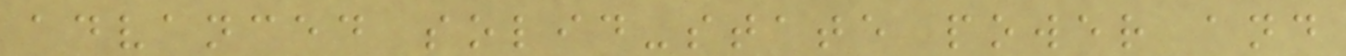advanced solid-state power and
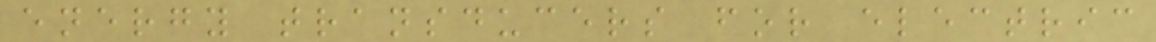energy transducers for electric
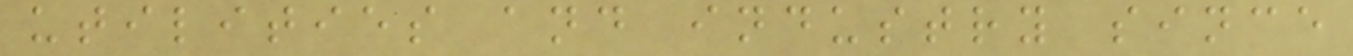utilities and industry since
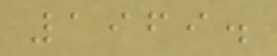1969.
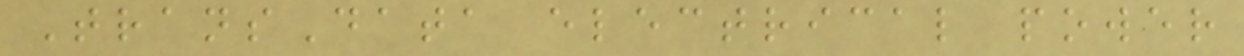TransData electrical power
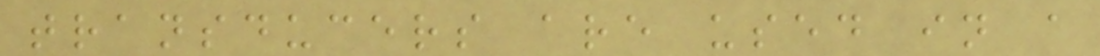transducers are used in a
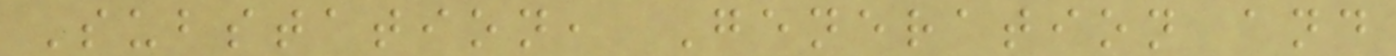Substation, Generation and
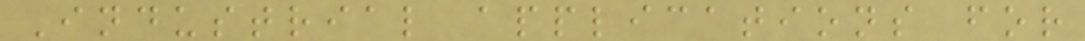Industrial applications for
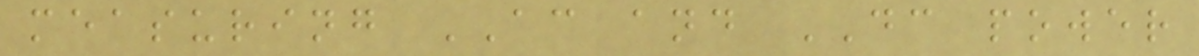measuring AC and DC power
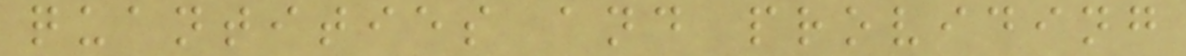quantities and providing
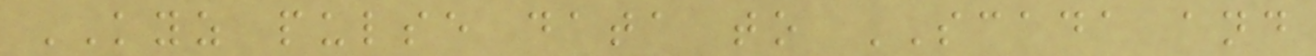KYZ pulse data to SCADA and
